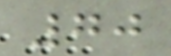70
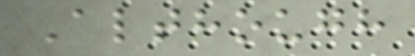Although
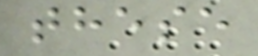these
